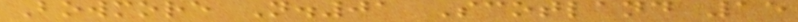Bowmore N.01 Scotland 15
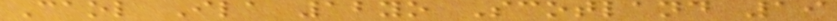Caol Ila 12yo Scotland 19
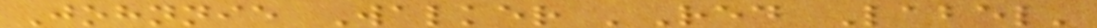Johnnie Walker 'Red Label'
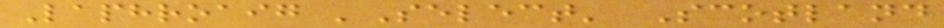Laphroaig 'Select' Scotland
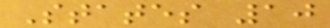States 10
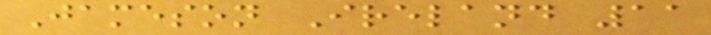Jameson Ireland 11
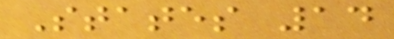States 14
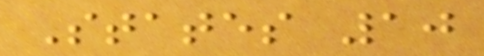States 10
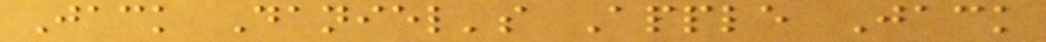Jack Daniel's Apple Jack
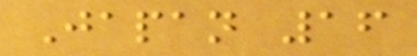Japan 16
